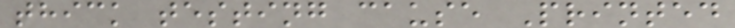thick testing cause Printed
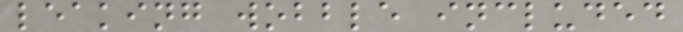leaking wobble included
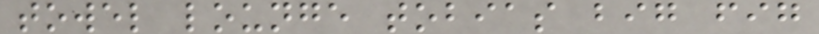towel lounge tobias big fig
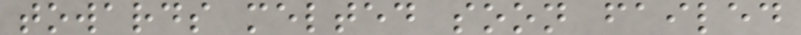towards melted soon failed
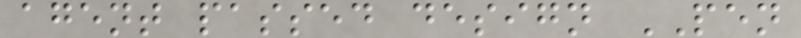agent passed design PEN
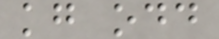kg odd
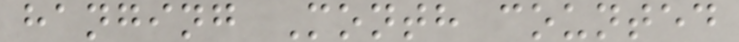hanging Month counted
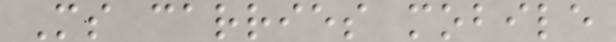Ms carries mobile
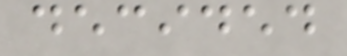decided
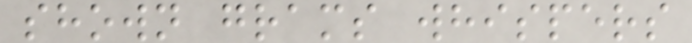shown grams whispers
